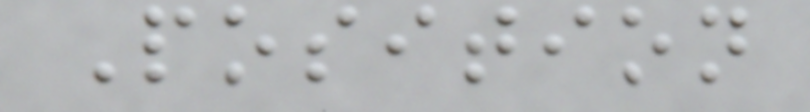Position
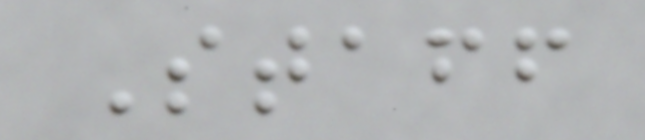Staff
